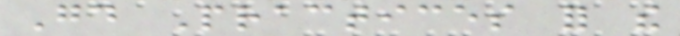Good Practices for the
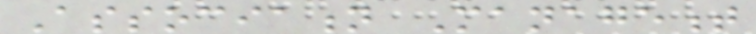Association Management
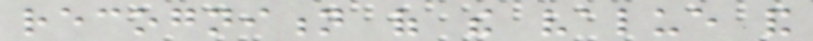recognition of the value and
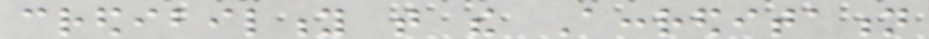credibility that the Accreditation
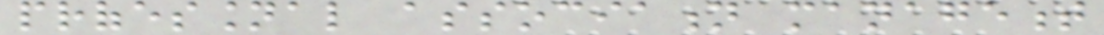professional association management
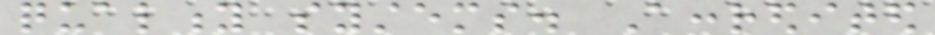quality systems. Accredited
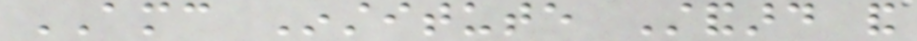AMC Institute Standard and
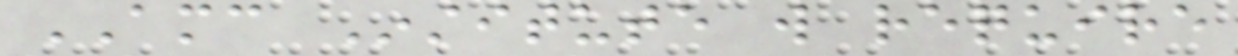AMC Institute will require
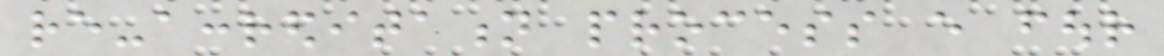re-accreditation process every four
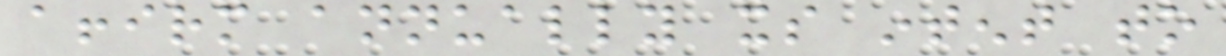affirm annually its intent to
